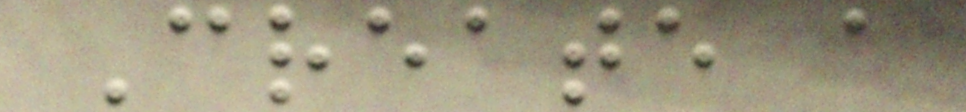Create a
